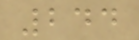244
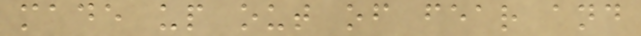made up out of fear and
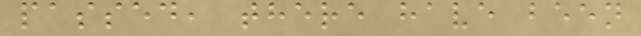passed, there have been
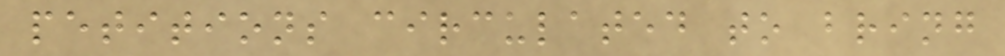petitions circulated to bring
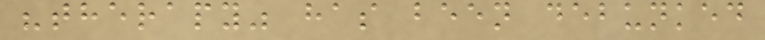"therapy" has been debunked
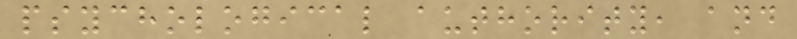psychological authority, and
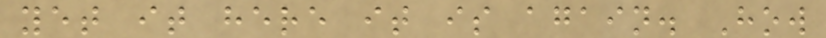yet it here it is again. How
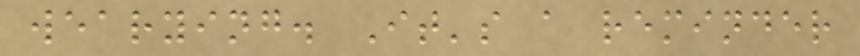wearying. It's a reminder
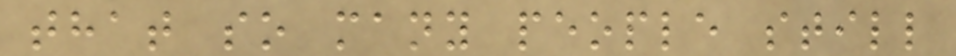that so many people still
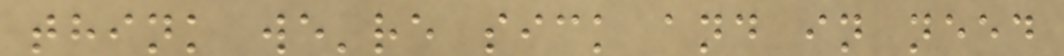think we're sick and in need
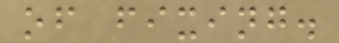of fixing.
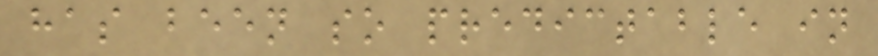has been so predictable in
